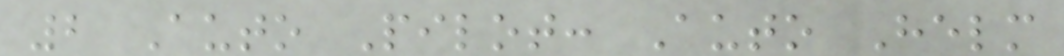2 Auto Pilot: Auto Helm
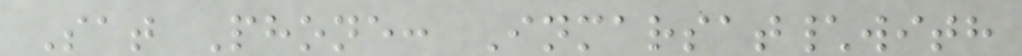Sat Phone: Inmarsat\with
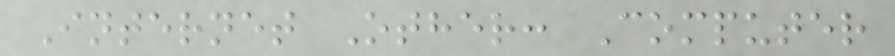Internet Other: Computer
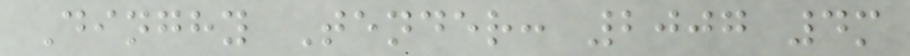Dinghy Tender: 2007 4m
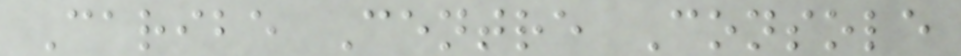Caribe Centre Console
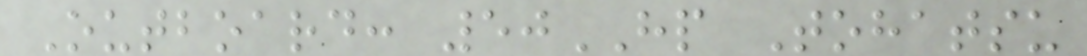Outboard: 50HP Tohatsu
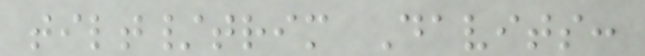tilt/trim Davits:
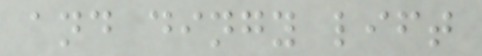and dingy lift
